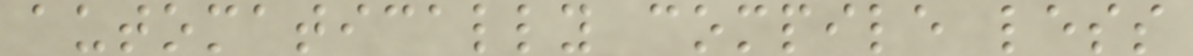automatically compile less
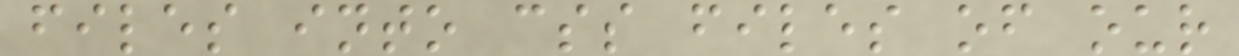files into css files of our
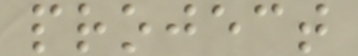project
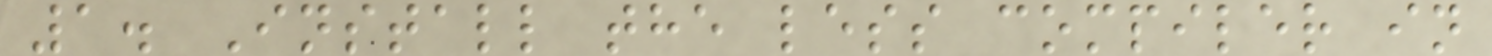1. Install the less compiler in
